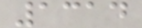1314
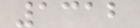1312
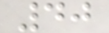40
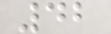42
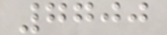7700
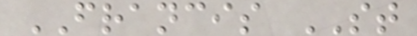FRANCIS ST
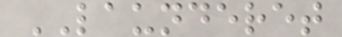LAUNDERET
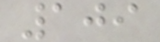109
